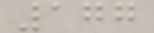177
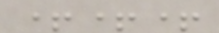+++
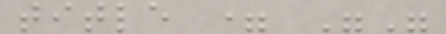title = ""
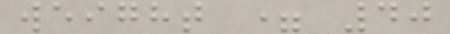weight = 40
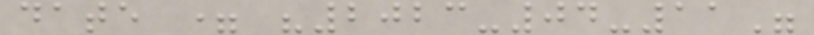date = "2023-04-11"
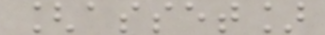[asset]
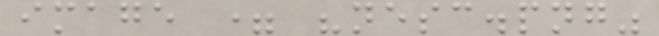image = "nesc.png"
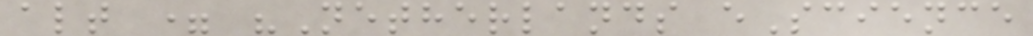alt = "Netherlands eScience
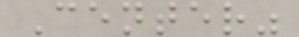Center"
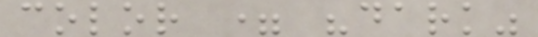color = "dark"
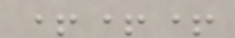+++
